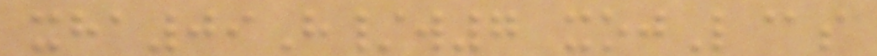xha09H/w7 xojL@s
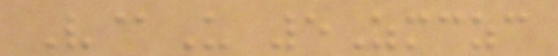V@U 5Zmczc
